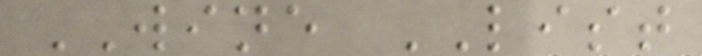WINE LIST
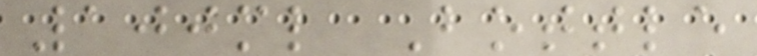100ml Bottle
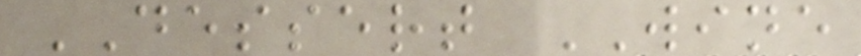DESSERT WINE
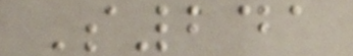S241
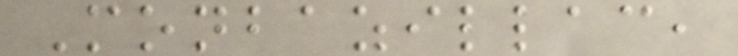Monbazillac,
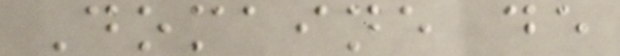Domaine de
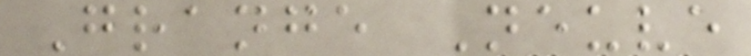Grange Neuve
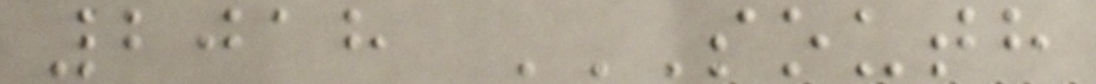2018 SOUTH
